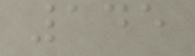145
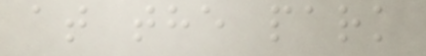at the park
